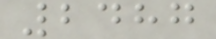2487
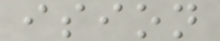ision
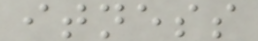itness
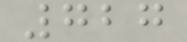727
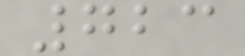723
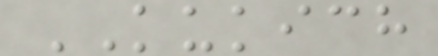KUKICH
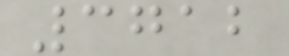3712
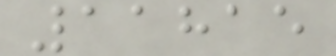11815
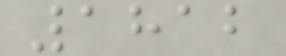1812
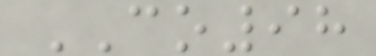CO98
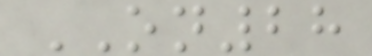ON28
